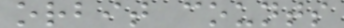orbit counts
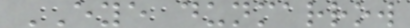EYE dunmarrow
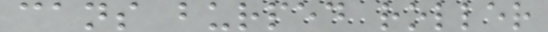cans burped roller
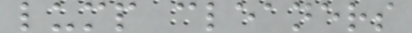lump cleaners
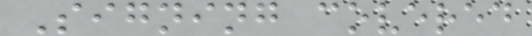Signing covered
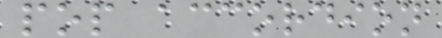pop accordion
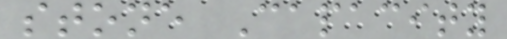stone Capacity
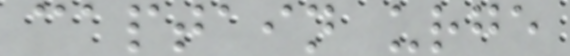captain urge
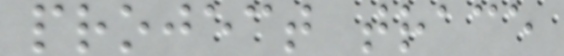project trace
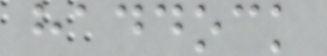haddock
